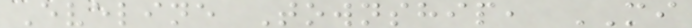Eveline Township, MI
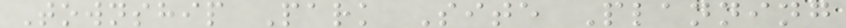Township Park Site Planning
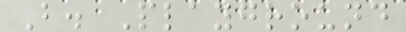B. Playground
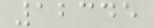12345
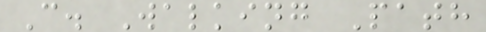C. Walking Path
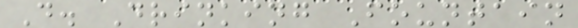D. Drinking Fountain
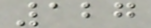127
